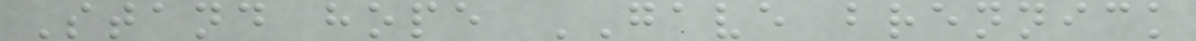Stand hope GAVE brennick
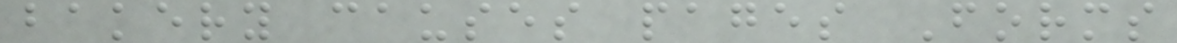bakery causes pages Forms
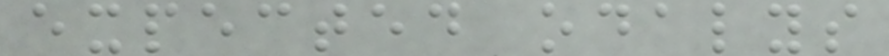expected odalys
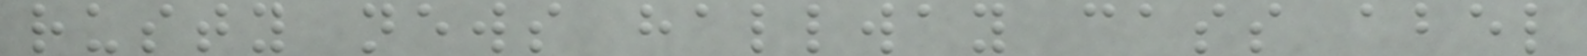rusty news hallway cass abel
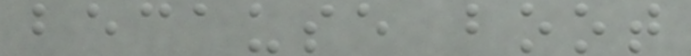because boot
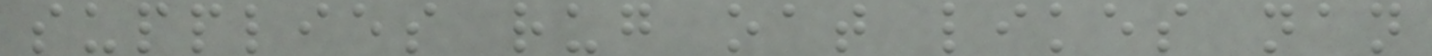supplies rug oat likes nan
